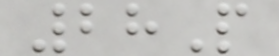28P
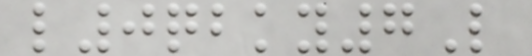l0qbky7L
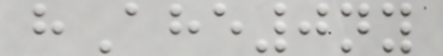hAhe0ny
